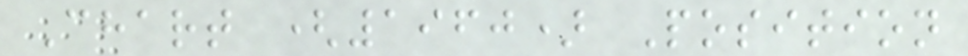Chart (1960) Position
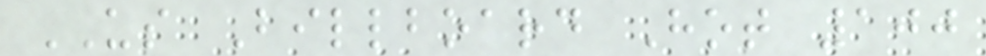US Billboard Hot 100
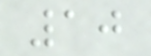10
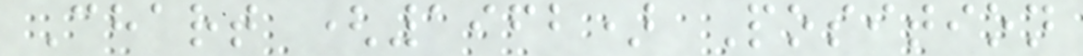Chart (1962) Position
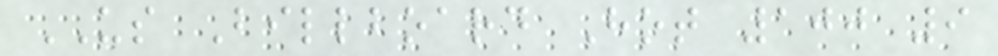US Billboard Hot 100 9
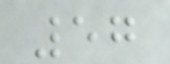57
